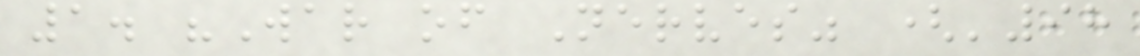1. "War of Nerves" ('98
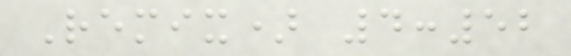Remix) 4:52
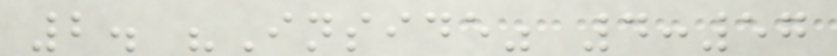2. "Inside" 4:57
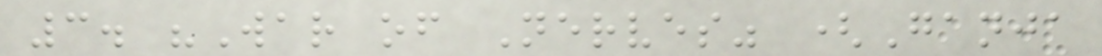3. "War of Nerves" (Ganja
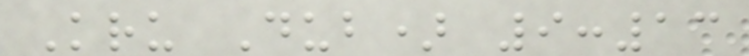Kru Dub) 9:13
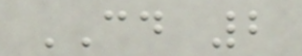CD 2
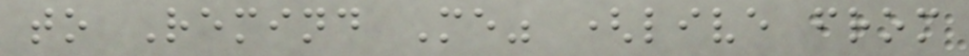to Remind Me" (live from
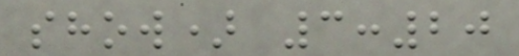show) 3:20
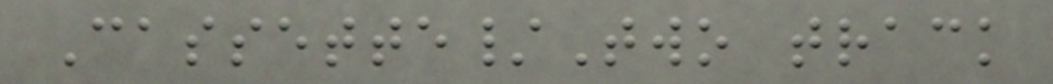Cassette/Two track
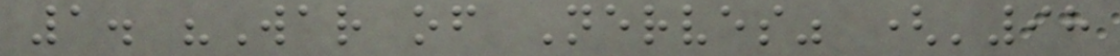1. "War of Nerves" ('98
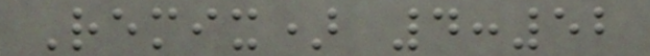Remix) 4:52
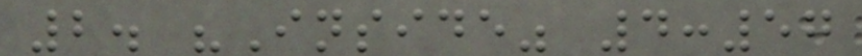2. "Inside" 4:57
